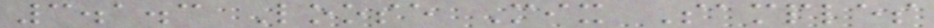3.1.3 Loose Mix Samples
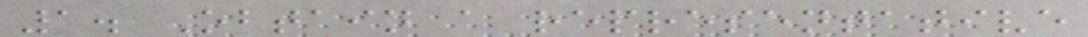1. Obtain a representative
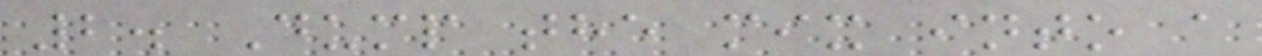2. Dump the mix into a
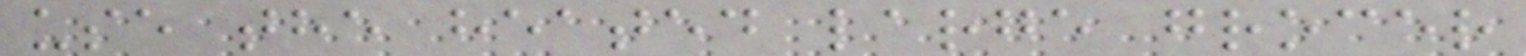use the heated large grocer
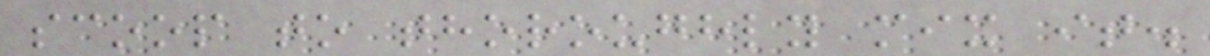scoop to thoroughly mix it.
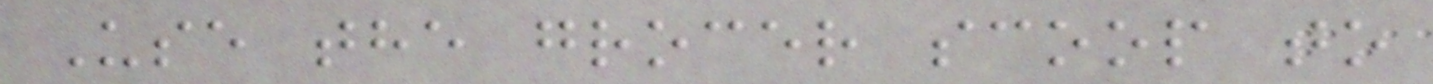Use the grocer scoop to
